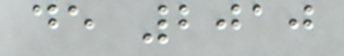de 2010
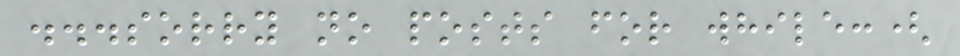...sorry no posts for while:(
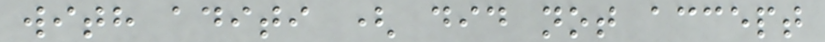with aditi ( did not accept
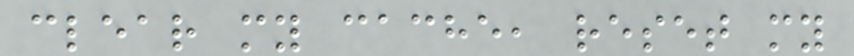clear my cache, reset my
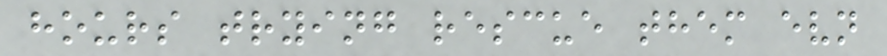hours trying rescue them evn
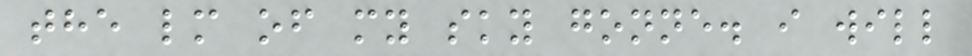the lm of my sky gonne. i will
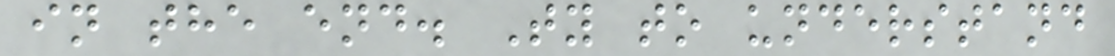in the end. Ty to understand
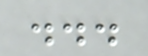...
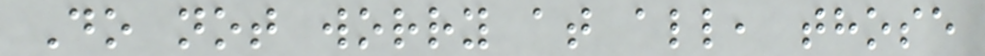Do not worry at all, those
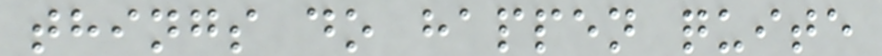things do happen quite
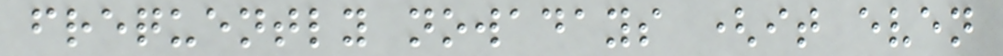frequently nowadays (it even
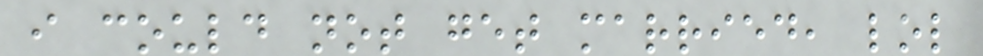i could not get married, lol
